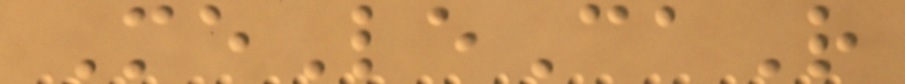MeLeCaR
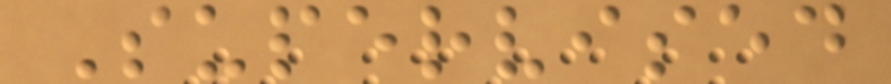Supervised
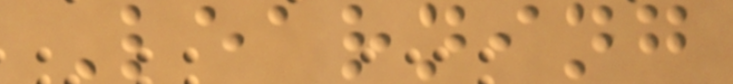Learning
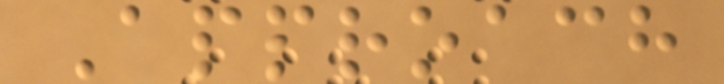Approach
